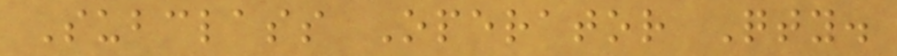Subclass Operator Qty.
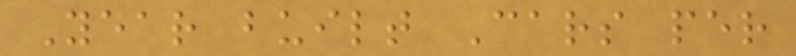Year built Cars per
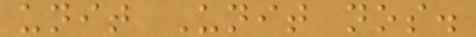unit Unit nos.
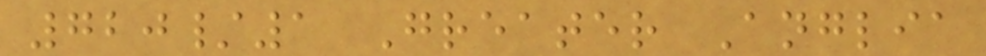720/1 Greater Anglia
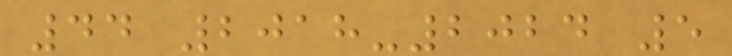44 2018-2024 5
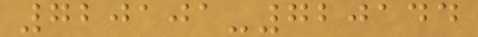720101-720144
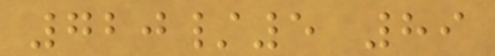720/5 89
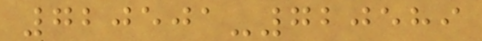720501-720589
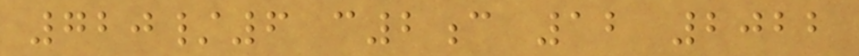720/6 c2c 12 2022
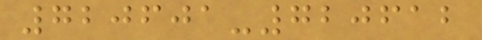720601-720612
